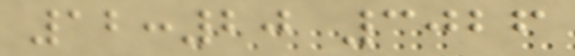12:20 3026
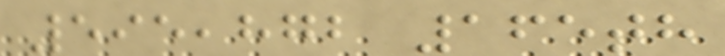595,872 165th
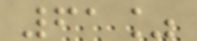61%
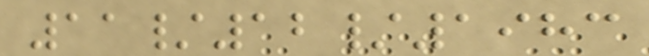11/12/1983
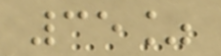35%
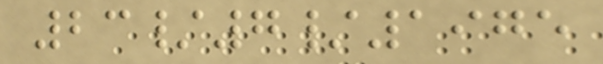23/7/1975
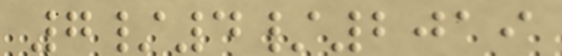7/4/2019
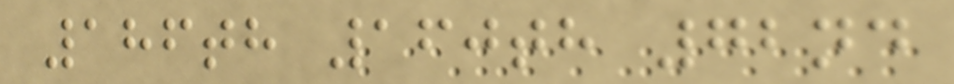186th 160th 72nd
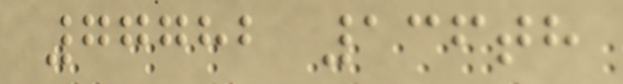77782 136th
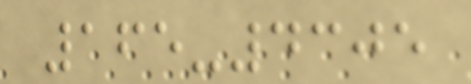165-4305
